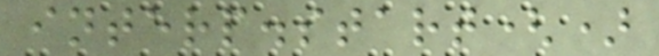interp.start()
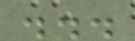...
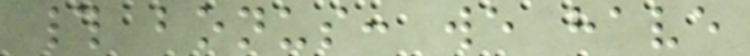# bonus: we have
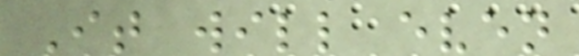It will even
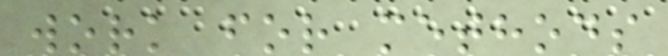work for methods
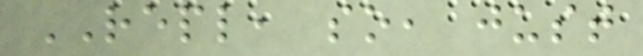REPL, so, just
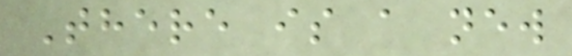There is a new
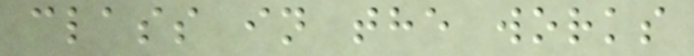class in the works
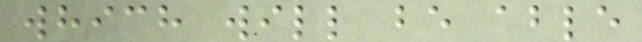which will be able
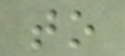to
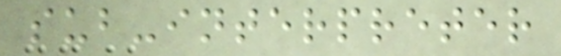sub-interpreter
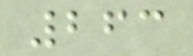263
